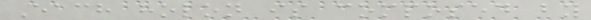Each holon is composed by
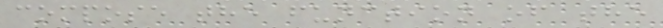compose the function of the
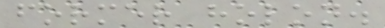former holon.
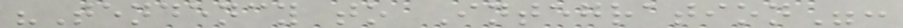"Tendency to Integration":
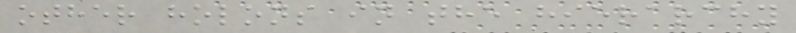other holons in the hierarchy
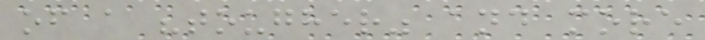of a "tougher" and more
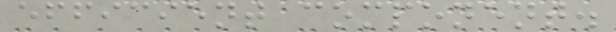efficient component.
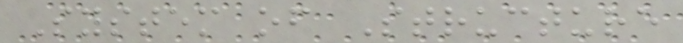System of Structure
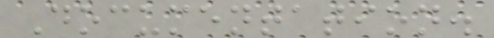Documentation.
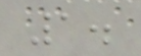1.
